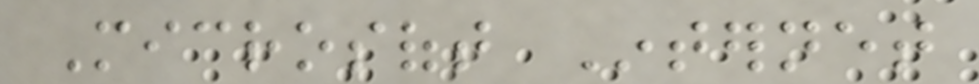Microsoft Internet
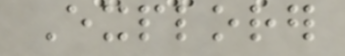Explorer
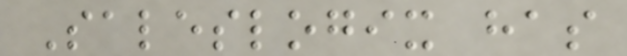Saleslogix has
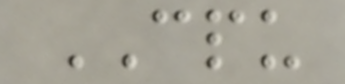CPU
